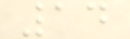14
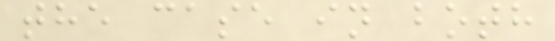the case in both
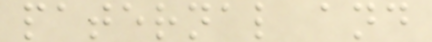paternal and
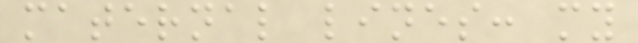maternal lines: my
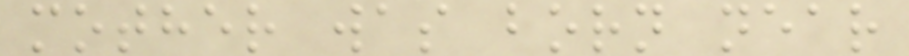mother was born near
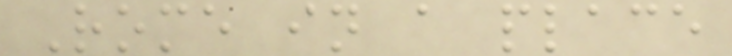Rome in a place
